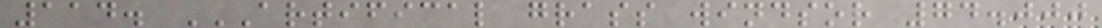114. ARTIFICAL GRASS WINDSOR 74.000
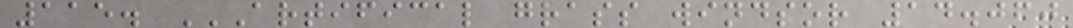115. ARTIFICAL GRASS WINDSOR 14.060
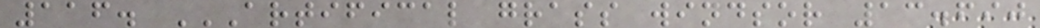116. ARTIFICAL GRASS WINDSOR 13.690
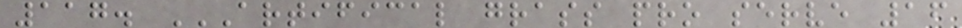117. ARTIFICAL GRASS PRO SERVE 16
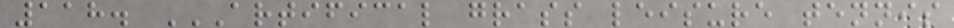118. ARTIFICAL GRASS LEISURE TENNIS
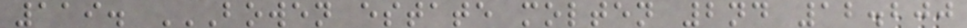119. BOWEN ESTATE MOLTEN 2ND 12.200
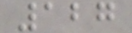127
